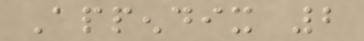Appendix 2
